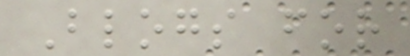Blogs for
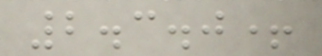2.3.0+
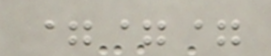===
